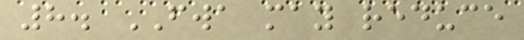8. FWA may reduce
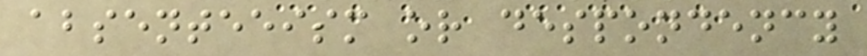absenteeism or despondency
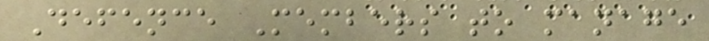Defence Members to manage
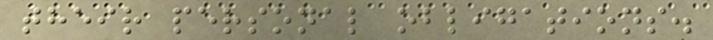their personal obligations.
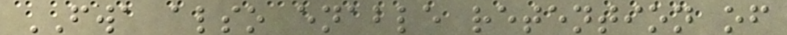FWA also enable retention of
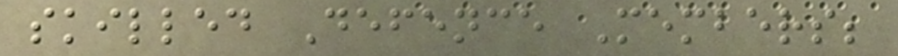skilled Defence Members;
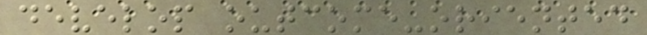develop outcome-oriented
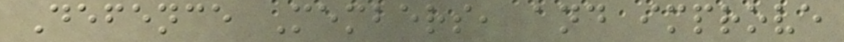Defence Members, and improve
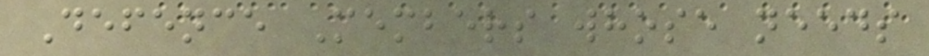Defence Members whose needs
